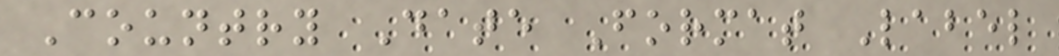Country Date Format Label
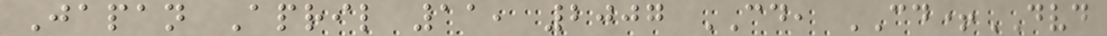Japan April 11, 2007 CD, CD+DVD
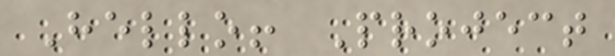Hello! Project
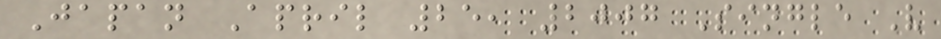Japan April 25, 2007 Single V
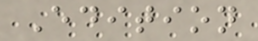Edition
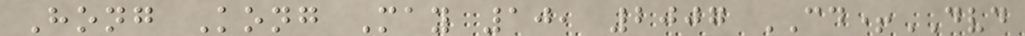Hong Kong May 10, 2007 CD+DVD
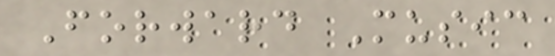Forward Music
